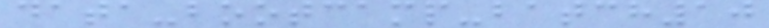data-bootcamp-batch10
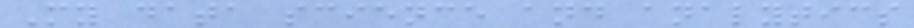My data science and analytics
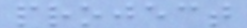project
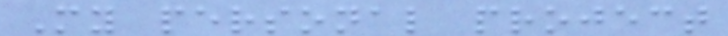My personal project
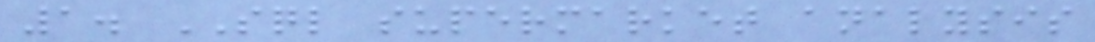1. SQL supermarket analysis
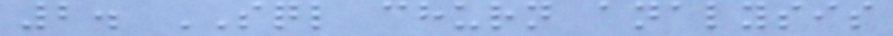2. SQL churn analysis
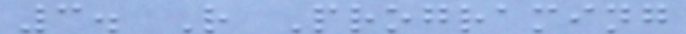3. R Programing
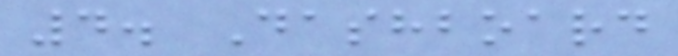4. Dashboard
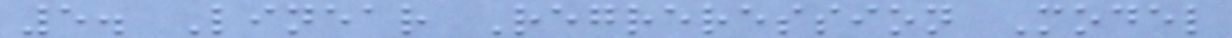5. Linear Regreression Model
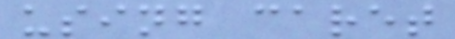using caret
